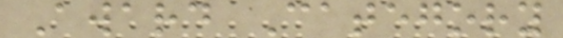Award Category
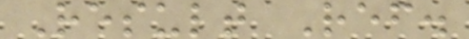Result Ref.
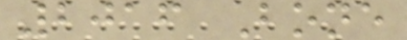2016 Bone
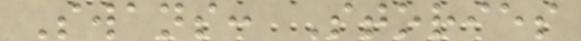Swans: Stories
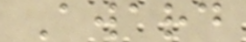Award
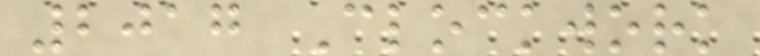2017 Clockwork
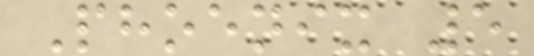Phoenix 5
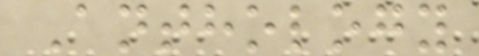Anthology
